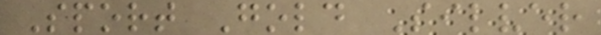Sport Gold Silver
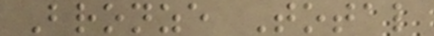Bronze Total
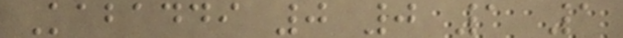Kabaddi 0 0 1 1
